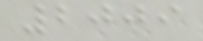2009
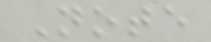Note
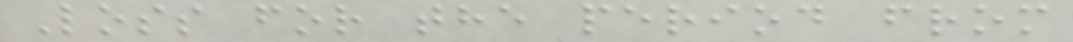Loss for the period from
